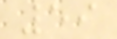59
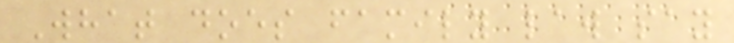What does family law say
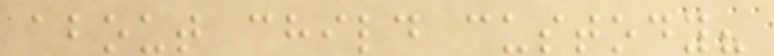about child custody?
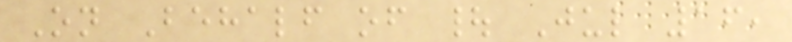On Behalf of | Jul 16,
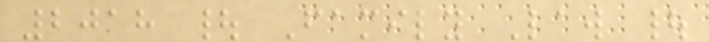2018 | Family Law |
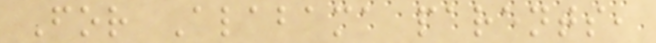For Alabama parents,
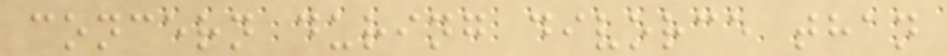concern during divorce than
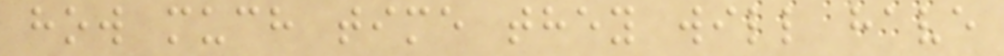how much time they will have
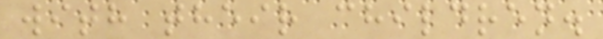with their children.
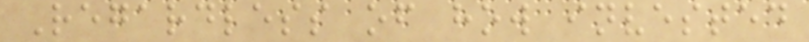Regardless of how invested
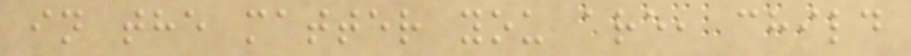in the matter you are, child
